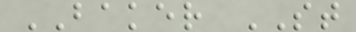BAKER ST
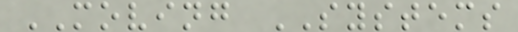MOVING SYSTEMS
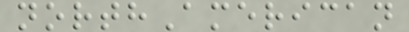northAmerican
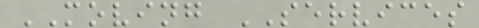MOVING SERVICES
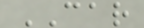CAR
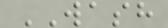WASH
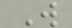W
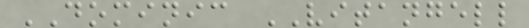DOMINIC VITANGELL
